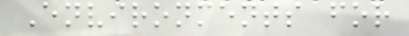Environments for
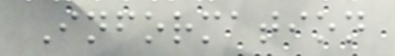Information
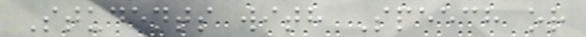Students with Speech or
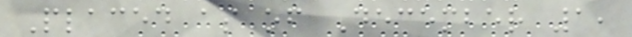Placed as of December 1,
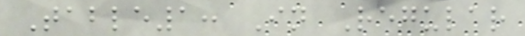Table1: In Regular
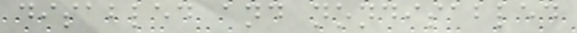disabled and nondisabled
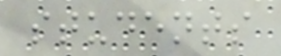students
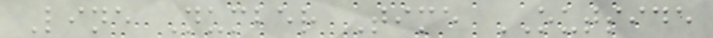Line Number Time OUTSIDE
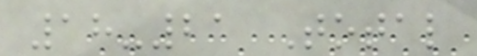18-21 Total
